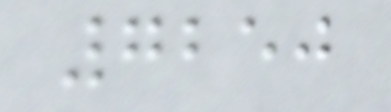7250
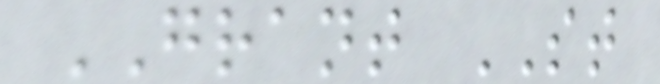GRANT ST
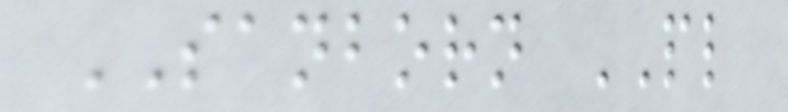SANBORN PL
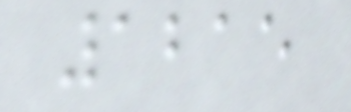1215
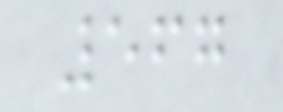567
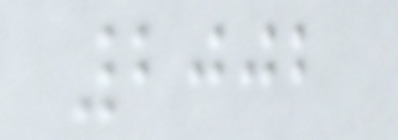2002
